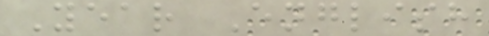Year English
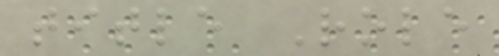title Role
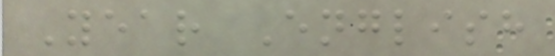Year English
